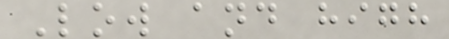Low and high
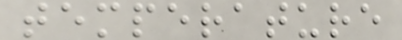temperature
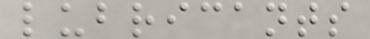lubricants
